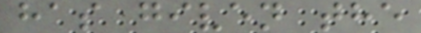has given the
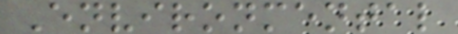Environmental
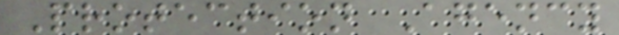Protection Agency
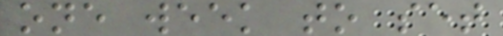one week to set
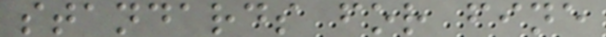standards for fine
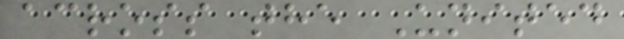across the United
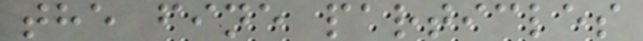the fine particles
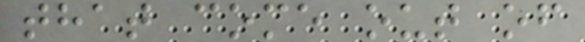that come out of
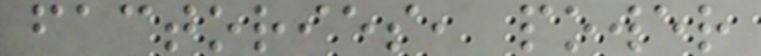factories, power
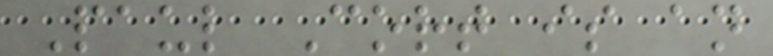Paul Cort is an
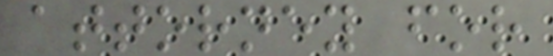attorney for
